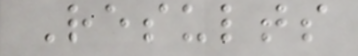Results
